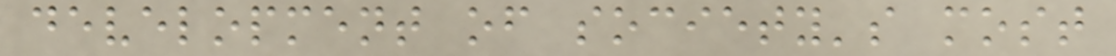development of society's most
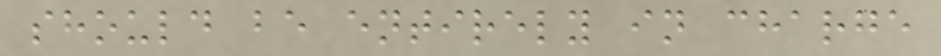should be entirely in charge
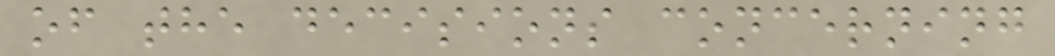of the decisions concerning
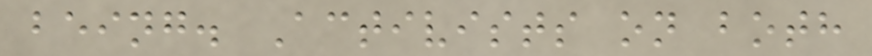being. Activists on both
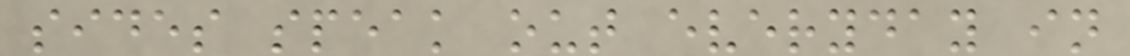sides speak out everyday in
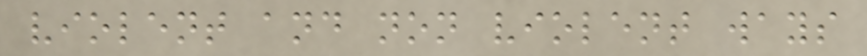violent and non violent ways
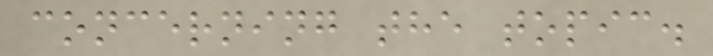concerning the topic.
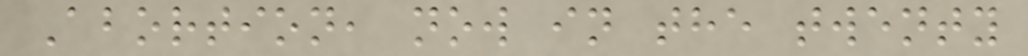Abortion, now in the twenty
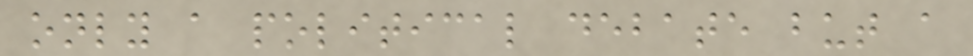only a political debate but a
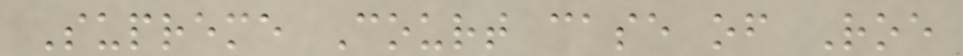Supreme Court case of Roe
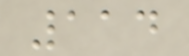114
